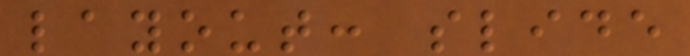layout: slide
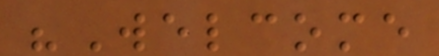"Welcome
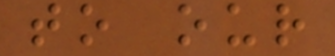to our
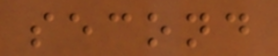second
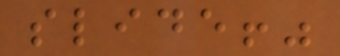slide!"
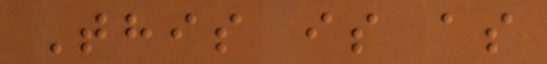This is as
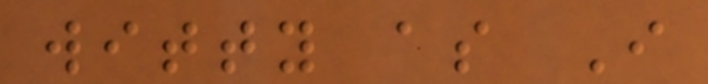witty as I
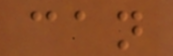can
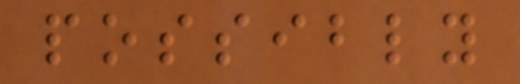possibly
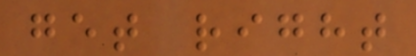get right
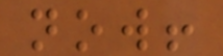now!
